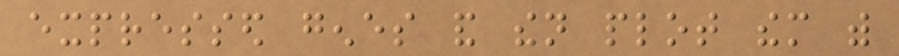expressed genes and then plot them with
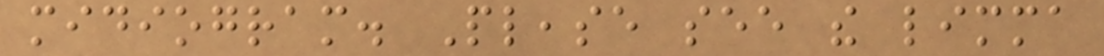midiogram. Please see the limma
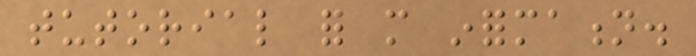tutorial for more information.
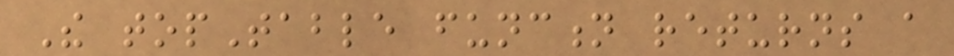The topTable function returns a
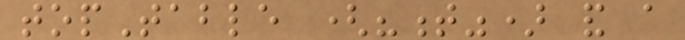topTable ("t") and a
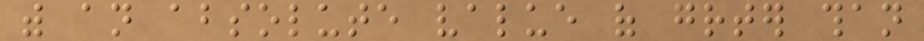with an absolute value of greater than
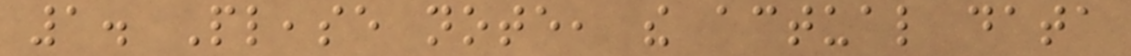1. Please note, the actual data
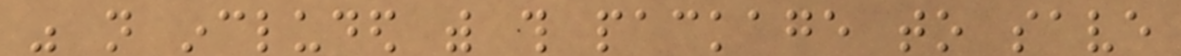was not included with this package to save
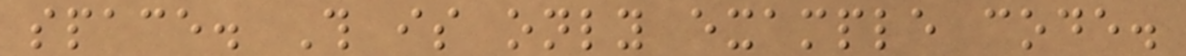space. This is only example code.
